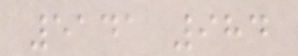5141 984
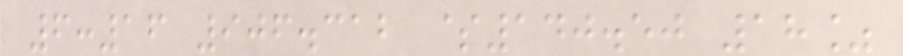6:16 906.312 $140.50 18%
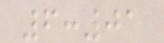6:01
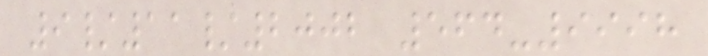9/11/2002 564-9998
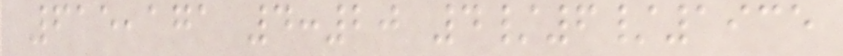615,171 4:20 4/6/1935
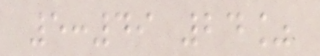5:49 24%
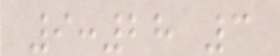9:28 3
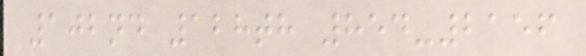102nd 128th 854-2156
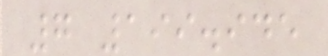7 199.945
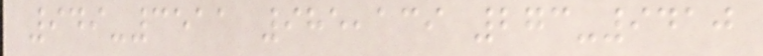949-3511 985,139 273-9410
